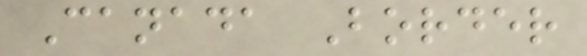Canada Border
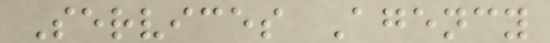Services Agency
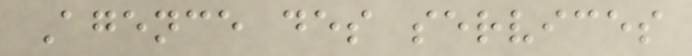Agence des services
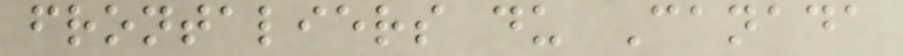frontaliers du Canada
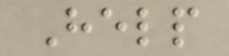Help
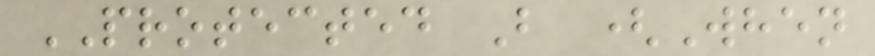PROTECTED B (When
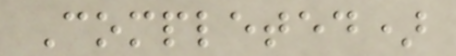Completed)
